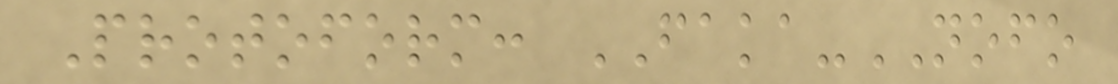Protoform: FAKA-NOFO
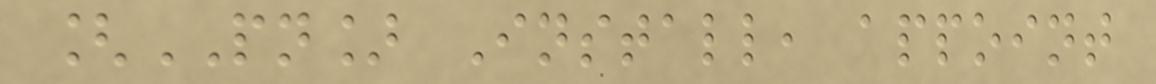[PN] Install, appoint
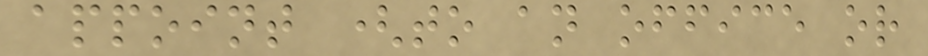appoint (to an office or
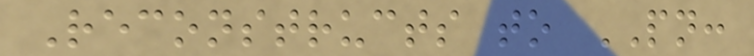Reconstructs to PN:
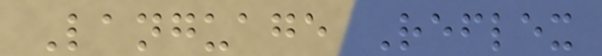Language Reflex
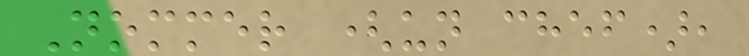Nommer (un chef),
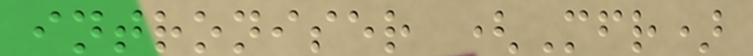introniser (Mfr)
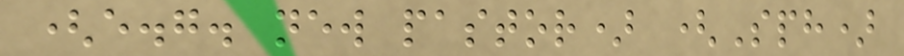(e.g. new pastor) (Sph)
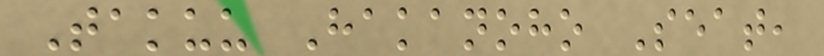Takuu Hakanoho Seat,
